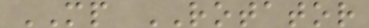MP ROTATOR
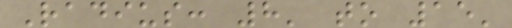Radius: 8' to 15'
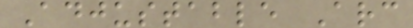Adjustable Arc
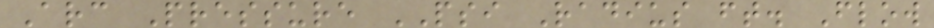Arc Pressure PSI Radius ft. Flow
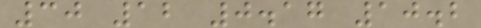30 12 0.17 10.2
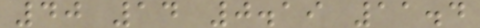40 14 0.19 11.4
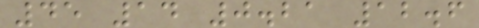45 14 0.21 12.6
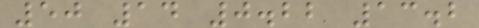50 14 0.22 13.2
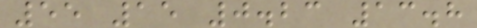55 15 0.23 13.8
